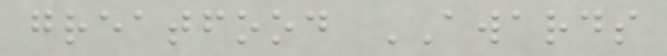greatfood AWARDS
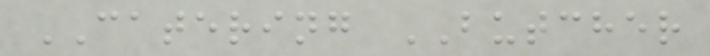CATERING BUTCHER
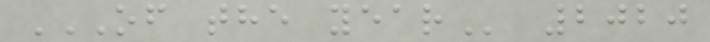OF THE YEAR 2020
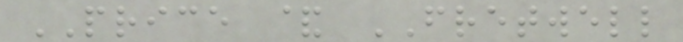PRICE & FRETWELL
